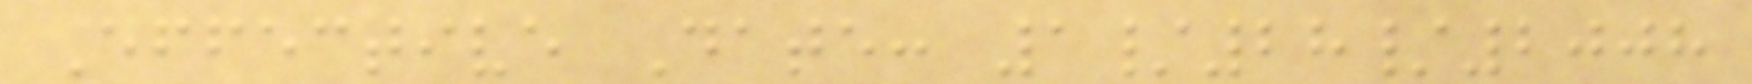Effective Date: 1/28/2008
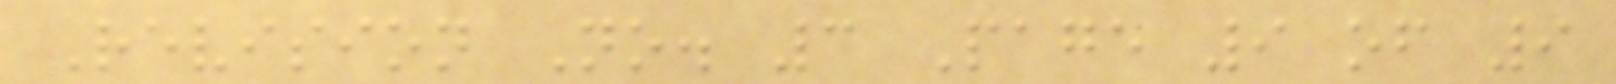Revision No. 3 Page 9 of 9
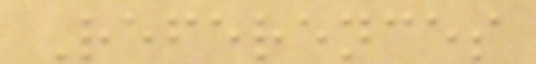References
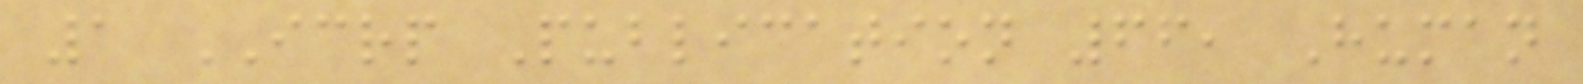1 ICRP Publication 66, Human
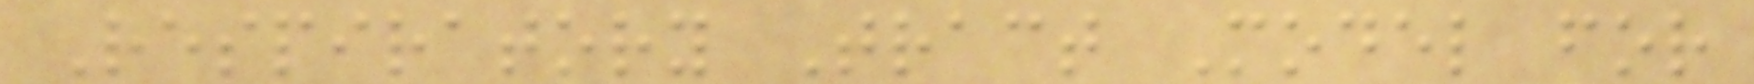Respiratory Tract Model for
